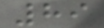89
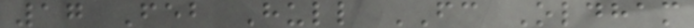17 Feb Hull FC Oldham
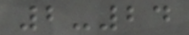2-24
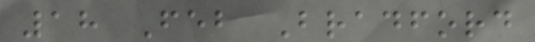18 Feb Bradford
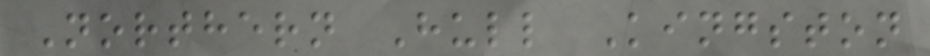Northern Hull Kingston
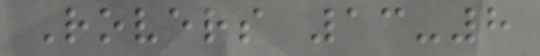Rovers 13-8
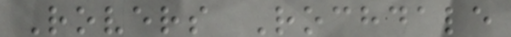Rovers Rochdale
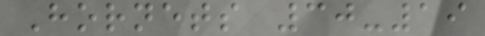Hornets 30-19
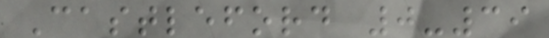Castleford 0-39
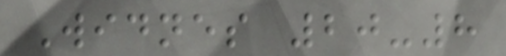Widnes 20-8
